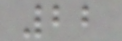22
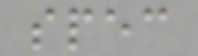spec
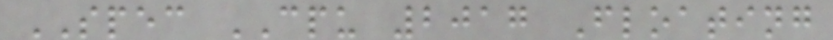SPEC CPU 2017 Floating
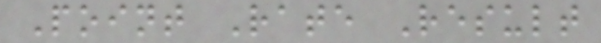Point Rate Result
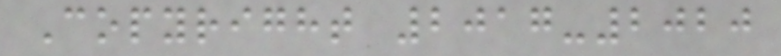Copyright 2017-2020
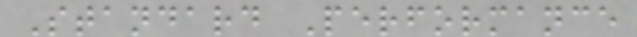Standard Performance
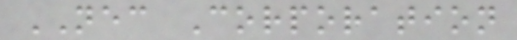NEC Corporation
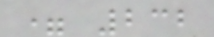= 232
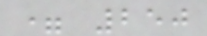= 250
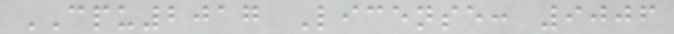CPU2017 License: 9006
